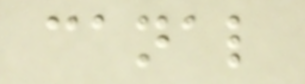canal
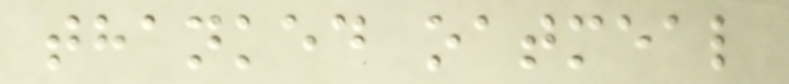thanked oatmeal
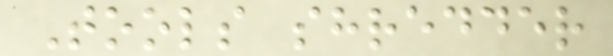Tools shredder
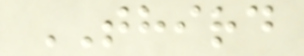THIRD
